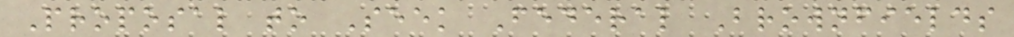Proposal to Seek Federal Brownfields
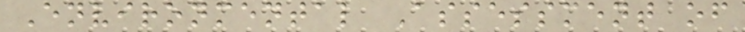Environmental Assessment of
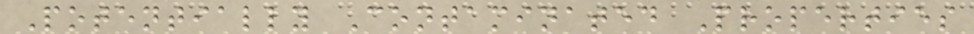Potentially Contaminated Properties
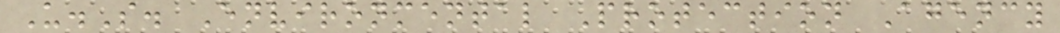U.S. Environmental Protection Agency
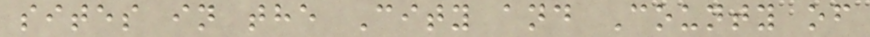sites in the City and County of
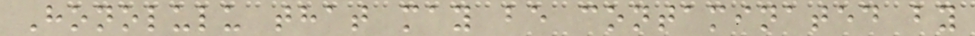Honolulu that may be contaminated by
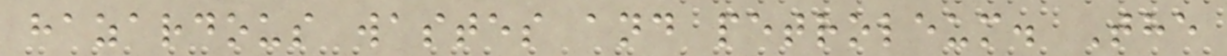hazardous wastes and petroleum. The
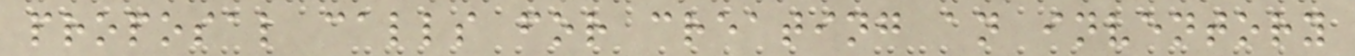proposal calls for creating an inventory
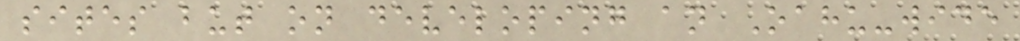sites but on developing an Oahu-wide
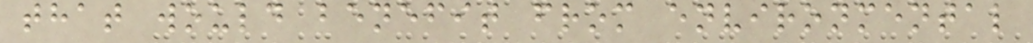that would benefit from environmental
